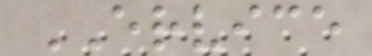ERVICE
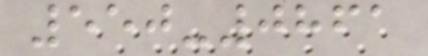550-0861
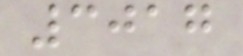3017
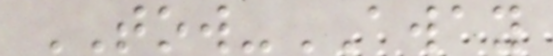TOW-AWAY
